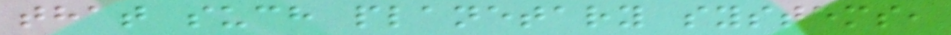that such planetary systems,
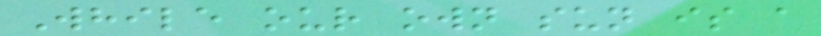While our own sun is a
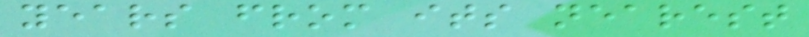years from its nearest
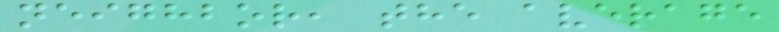neighbor, the average
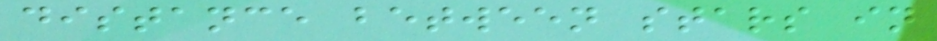distance between stars in
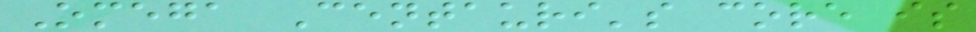Omega Centauri's core is
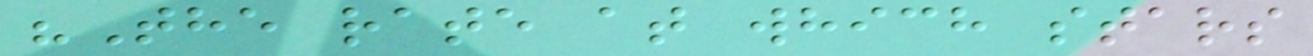"The rate at which stars
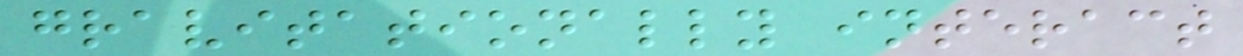gravitationally interact
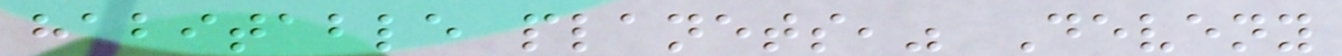habitable planets," Deveny
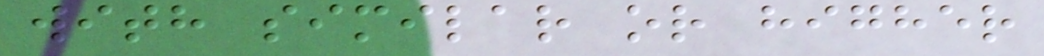with similar or higher
